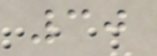30
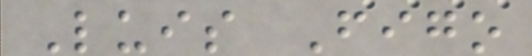Luis Figo
